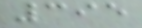395
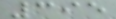395
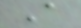A
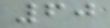60
